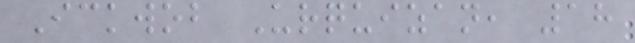Ickwob Urquizan, 18
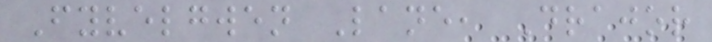Fyvelgwen Lane, Drajor
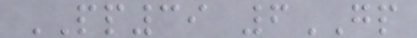PP39 6GP
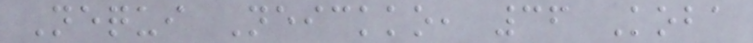Nequi Neickko, 36 Koba
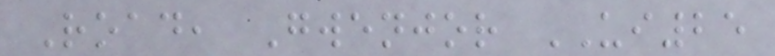Road, Gwenjor UI25
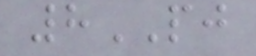8PJ
